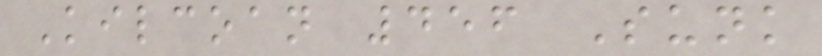Kilcoan 456 Sunk
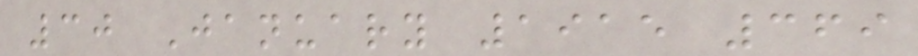30 January 1915 369
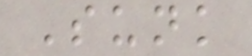Sunk
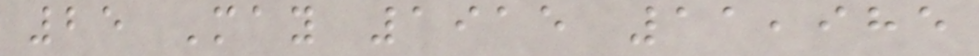25 May 1915 11,985
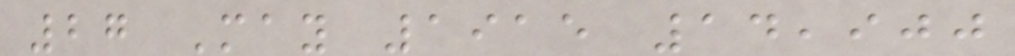27 May 1915 14,900
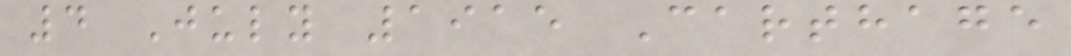4 July 1915 Carthage
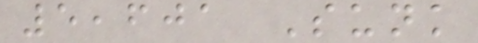5,601 Sunk
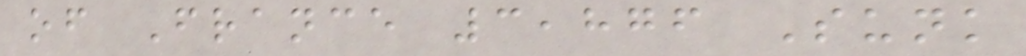of France 3,876 Sunk
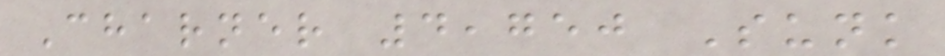Charner 4,750 Sunk
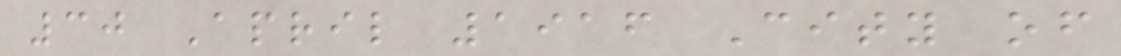30 April 1916 City of
